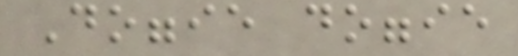Doggie doggie
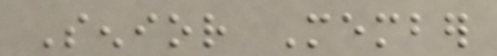Senior Member
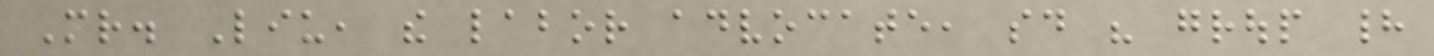Mr. Liu, the labor advocate, said his group had
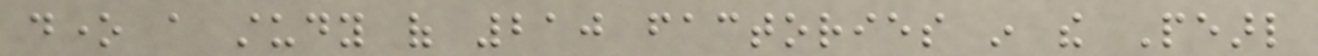done a study of 210 factories in the Pearl
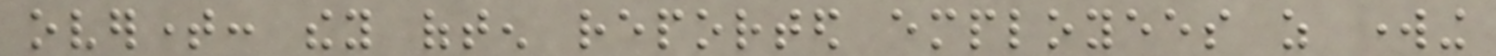overtime: they often reported employees as working
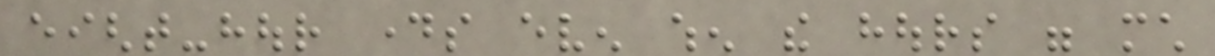eight-hour days even when the hours were much
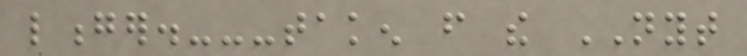longer.---taken from the NYT
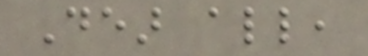Dear all,
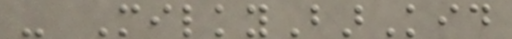- MilkyBarKid
